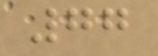77
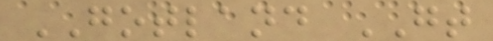GOTLAND GT
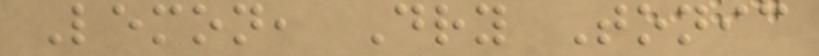Lemon, Dry Tonic
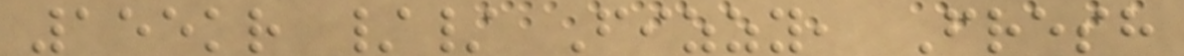155kr // Fizzy, Fresh
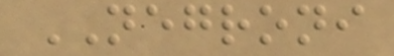NEGRONI
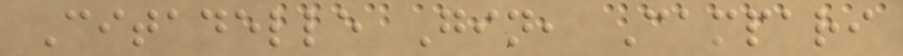Citadelle Gin, Campari
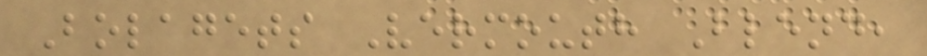Bolagets Vermouth Blend,
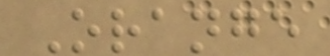Orange
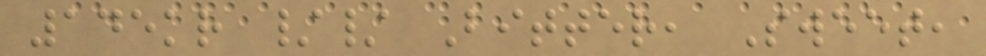145kr // Bitter, Sweet,
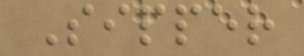Sipper
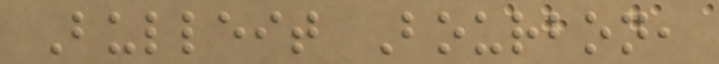Bulleit Bourbon,
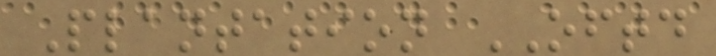Plantation OFTD
